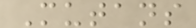Mutans
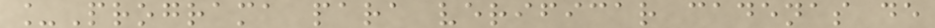_Programa para verificar cadenas de
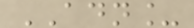ADN_
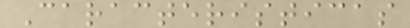Caracteristicas
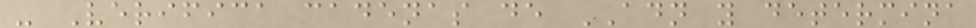- Verifica cadenas de ADN y determina
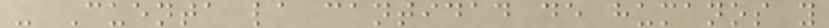- Cuenta la cantidad de humanos y
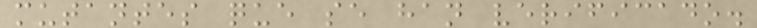mutantes que se han verificado.
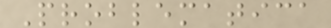Problematica
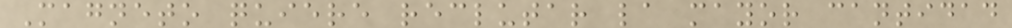Magneto quiere reclutar la mayor cantidad
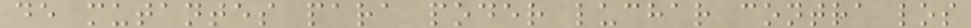de mutantes para poder luchar contra los
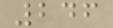246
